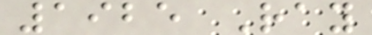1925 Ray
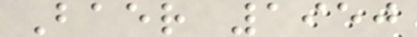Baer 1950
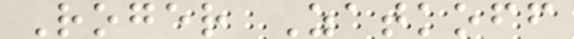Roger Zatkoff
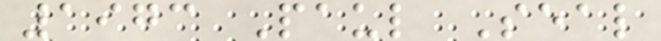1973 Paul Seal
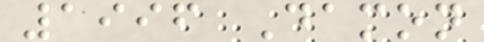1996 Damon
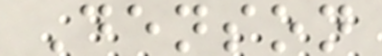Denson
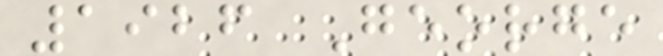1926 George
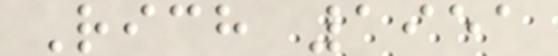Rich 1951
